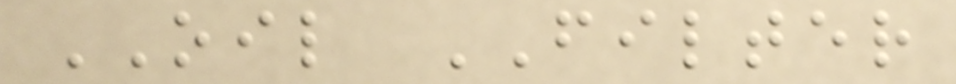OIL FILTER
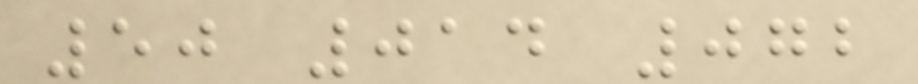50 014 072
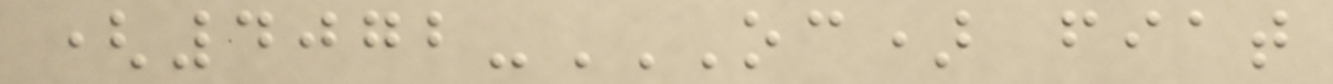(4072-OC) FIAT
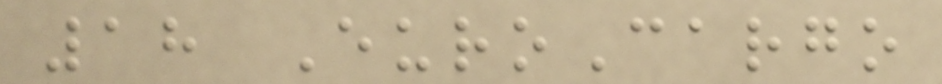18 EuroCargo
